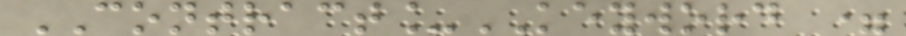CONTRACT_KEYWORD =
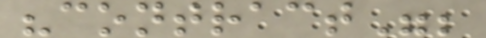"contract";
